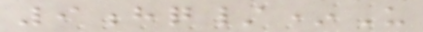9hq/*U
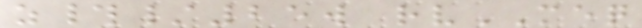z#/25w rvMEQ
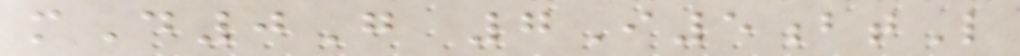mD0G 7I5btL
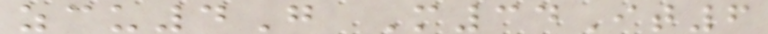zcu4G M34It6
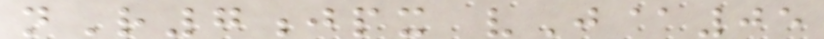nR7jpx vJ@05
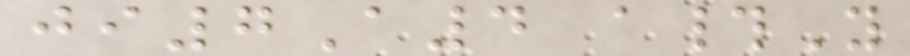ji7A4 a#Y
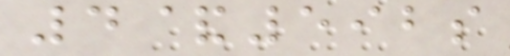4&592s
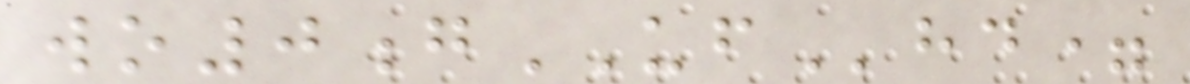wo0gUFhd=
